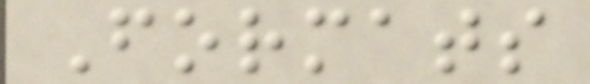Formats
